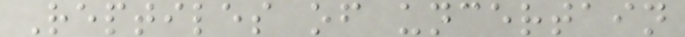Reptiles of uncertain
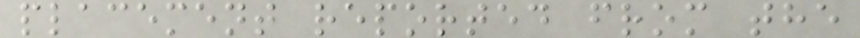placement reported from the
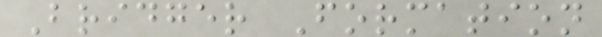Bridger Formation
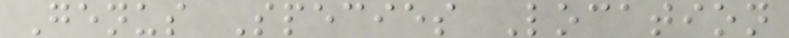Genus Species Location
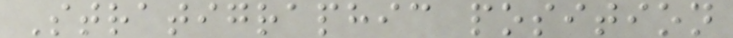Stratigraphic position
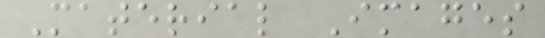Material Images
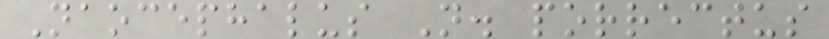Naocephalus N. porrectus
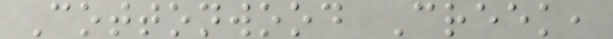Cottonwood Creek,
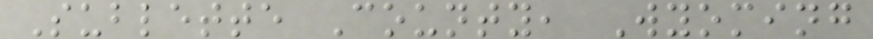Sublette County, Wyoming
